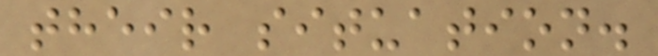their situation.
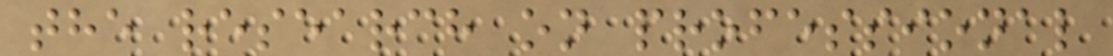the research on professional
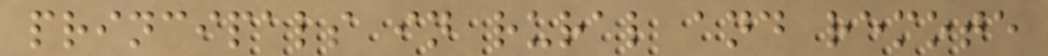principals in rural and remote
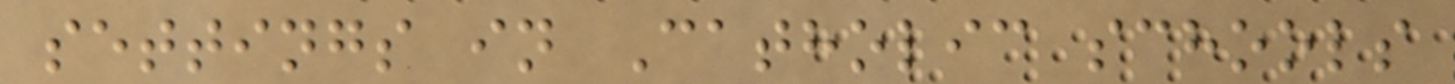settings in Catholic schools
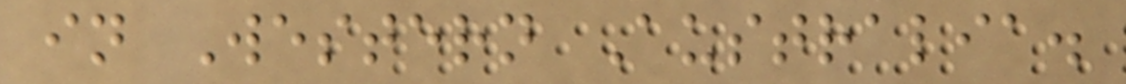in Western Australia.
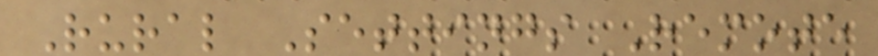Rural Settings Remote
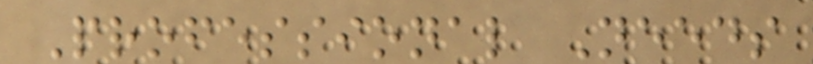Professional Needs
